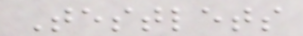Testlets
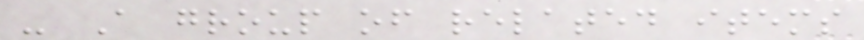- A group of related items
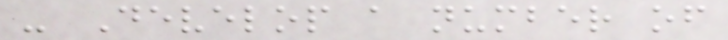- Develop a number of
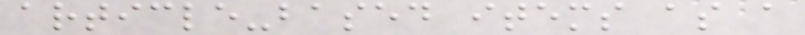article-based items as a
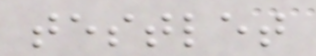testlet
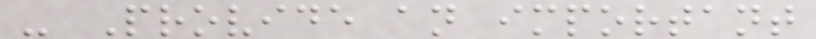- Provide an important
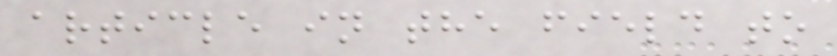article in the field to
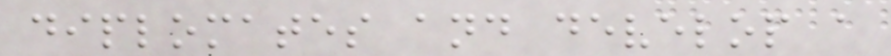diplomates and develop a
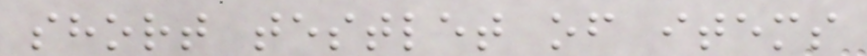short testlet of items
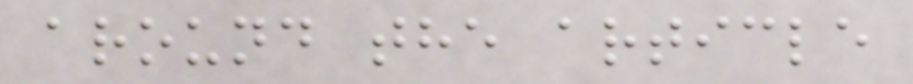around the article
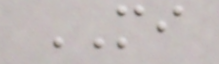MI
